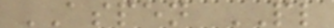ASPEN PL
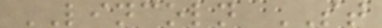LINCOLN ST
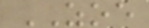ZOE
